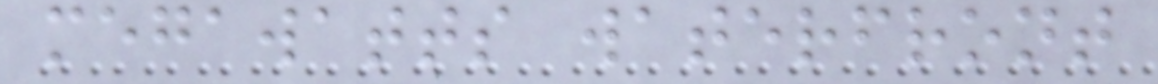megawatts waterfront
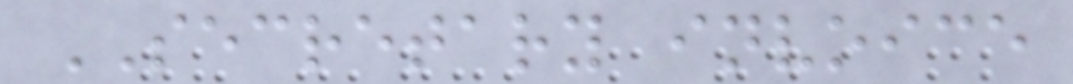SECRETARY invoice
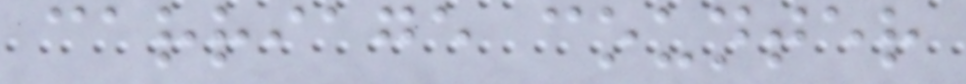carriage counter
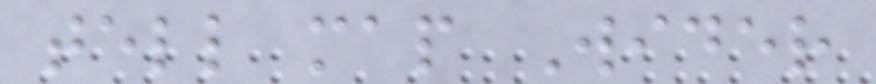tell map Wider
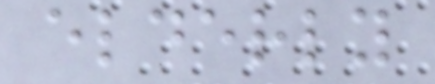elderly
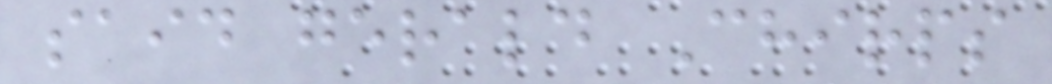said gerald Chirps
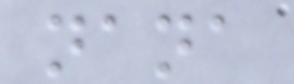nana
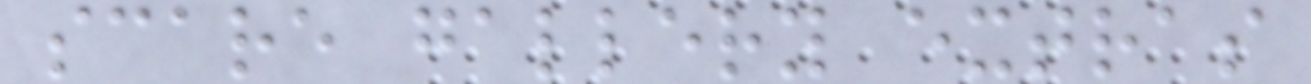scare gallery extras
